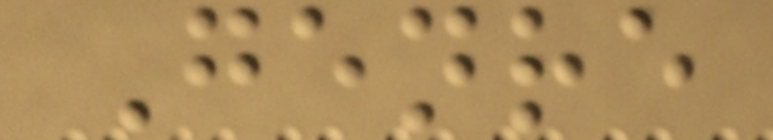Genre
